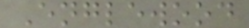Englewood
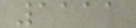1111
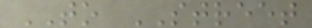TO STREET
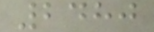2480
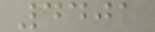4401
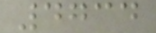4734
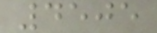4505
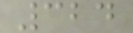324
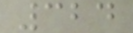324
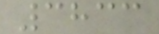3833
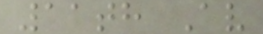11th Av
